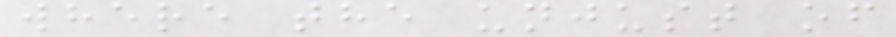where the unjust of
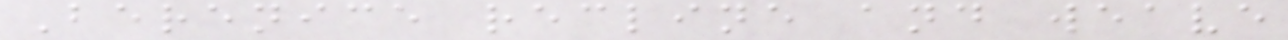Berenice recline and weave
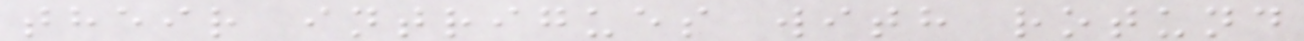their intrigues with rotund
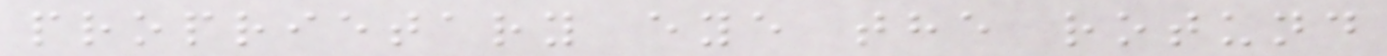proprietary eye the rotund
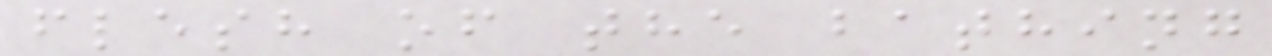flesh of the bathing
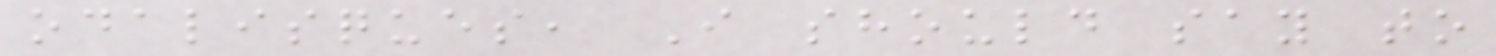odalisques, I should say to
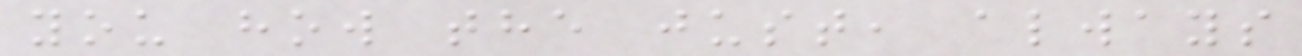you how the just, always
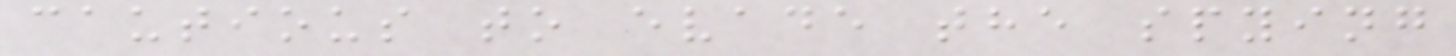cautious to evade the spying
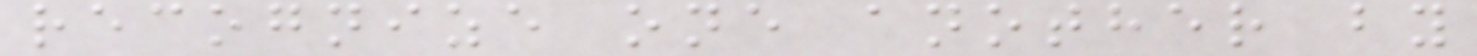recognize one another by
